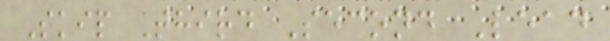Skip Third Second Lead
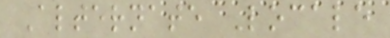Alternate Locale
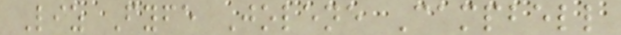Liz Fyfe Jolene Campbell
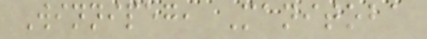Winnipeg, Manitoba
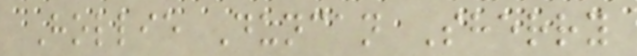Hollie Duncan Sherry
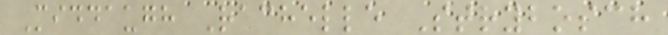Middaugh Rachelle Strybosch
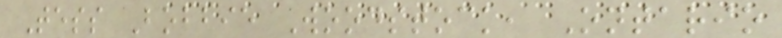Tess Bobbie Woodstock, Ontario
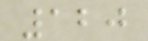120
